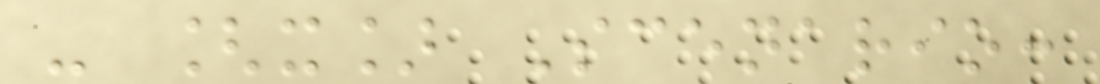- [x] Scenario:
